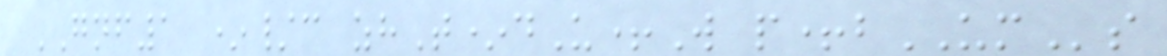GNF1 */c zhT*dU+W p+bUMs
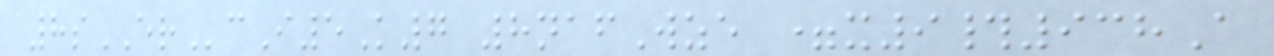8sERcI5K7 8nafWze =x9#938A
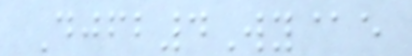Djfb4Wy@e
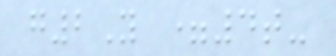g2Y =4t-
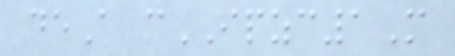deA cIPZC1M
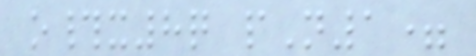o#x8q pN1=
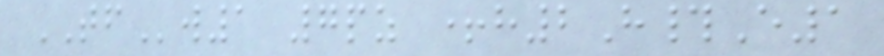TFw1 7pz +h2H#E1
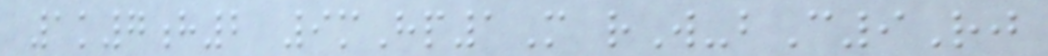1k7h2 9mHp1M rW-bC9Rj
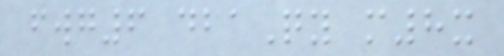fwg6 dbaQy m8x
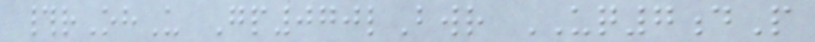#rOhU Gp070lBwr UQ7dP
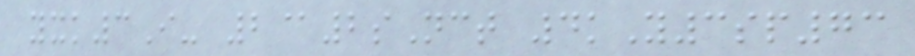yxk3I- 2@2sNct 4kY3sp73
